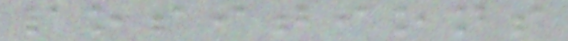positions
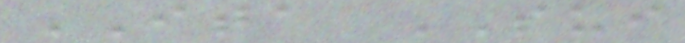ITA SUI
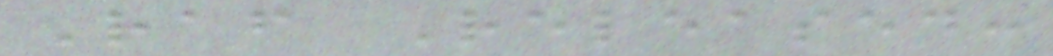Raf Released:
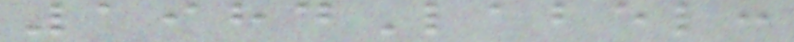1984Label:
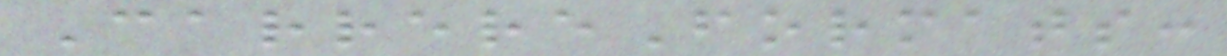CarrereFormats:
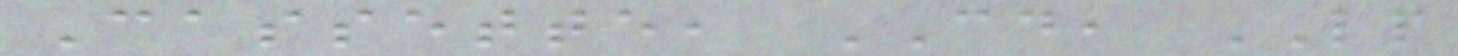Cassette, CD, LP
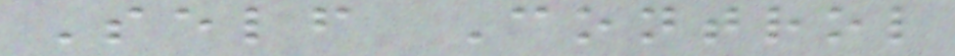Self Control
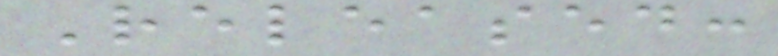Released:
